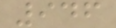946
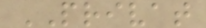PRIVAT
